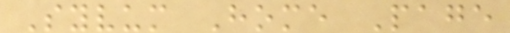Syvum Home Page
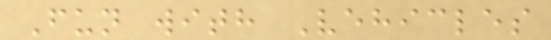Fun with Vehicles
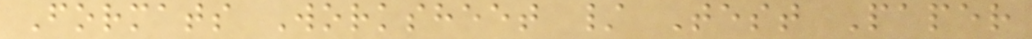Formats Worksheet / Test Paper
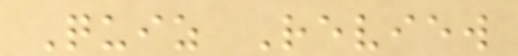Quiz Review
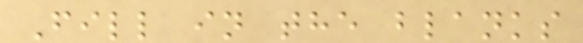Fill in the blanks
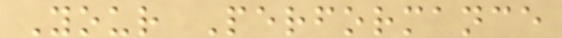Your Performance
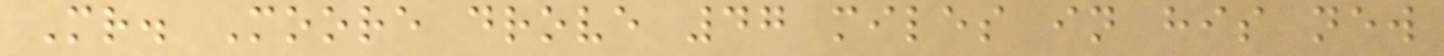Mr. Moore drove 47 miles in his new
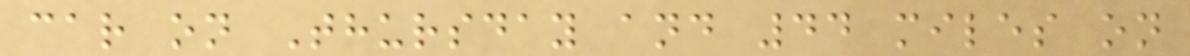car on Thursday and 44 miles on
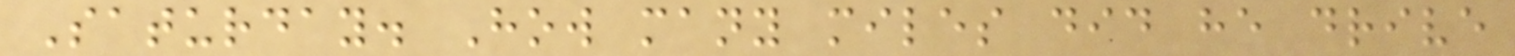Saturday. How many miles did he drive
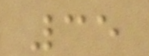35
